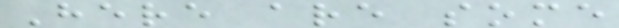Here are some
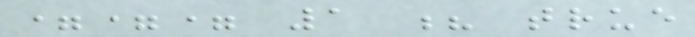=== 1 ? true
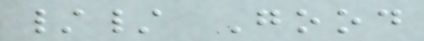// Good
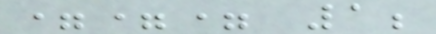=== 1;
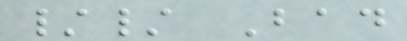// Bad
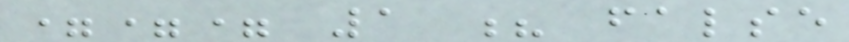=== 1 ? false
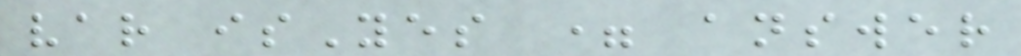var isYes = answer
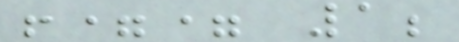!== 1;
